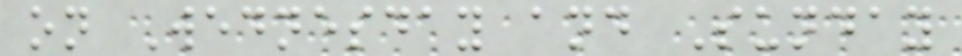on Wednesday and Sunday
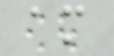am
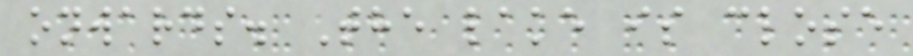onwards. The lake is close
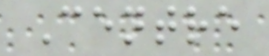Centre
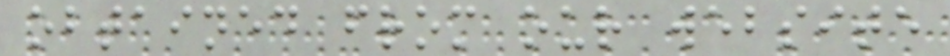obtained from our website
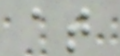at
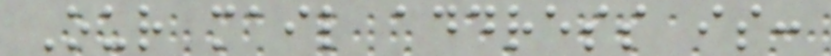Our mail address is:
